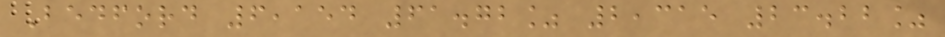Bedford 6,154 61.72% 2,315 23.22%
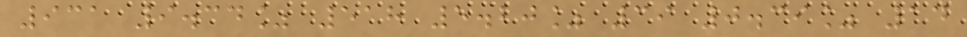931 9.34% 518 5.20% 39 0.39% 14
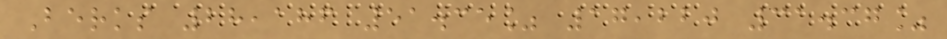Berks 28,186 51.35% 17,220 31.37%
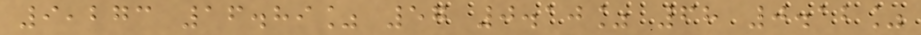9,273 16.89% 57 0.10% 68 0.12%
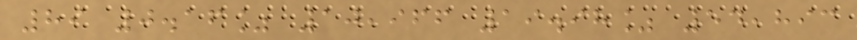89 0.16% 10,966 19.98% 54,893
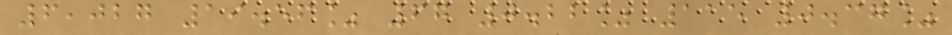6,027 19.56% 67 0.22% 115 0.37%
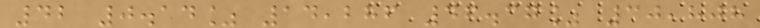42 0.14% 14,286 46.37% 30,808
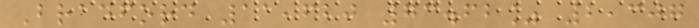Bradford 11,620 73.62% 2,307
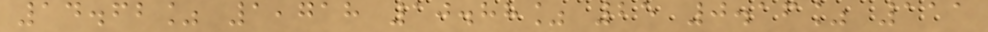14.62% 1,718 10.88% 25 0.16% 111
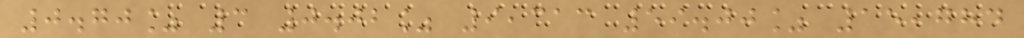0.70% 3 0.02% 9,313 59.00% 15,784
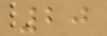20
